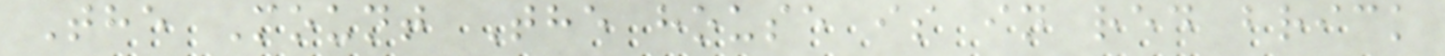The Mount The house is in red brick
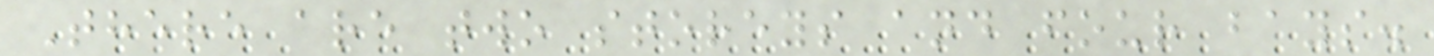There are two storeys and four bays.
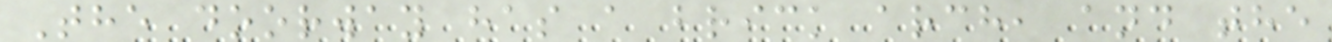The doorway has a brick arch, and the
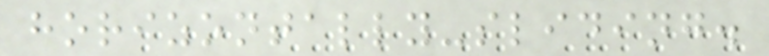horizontally-sliding.
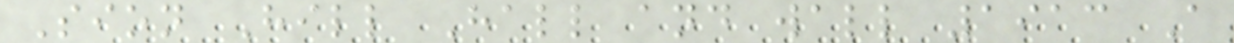Sion Hill Hall and wall 1913 A
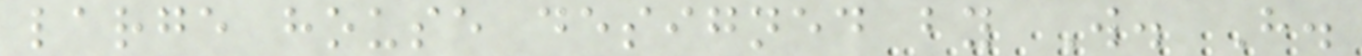large house designed by W. H.
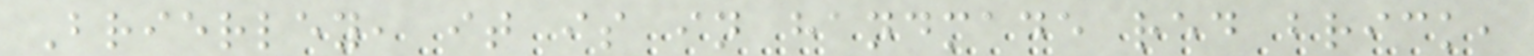Brierley, it is in handmade red brick,
